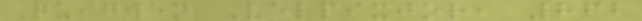Quigwen Velpixjor, 862
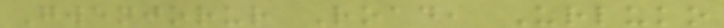Gwenjorur Road, Urluko
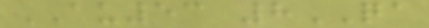AU53 8QA
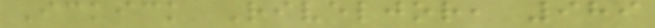Ickick Riveljor, 989
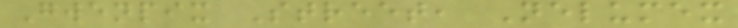Gwenpix Street, Nelumex
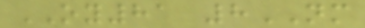OY81 8NM
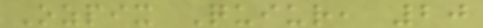Ozpix Quiur, 20
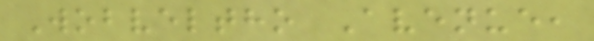Wobveltho Avenue,
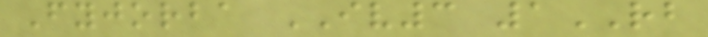Fyjorba IV3 1RB
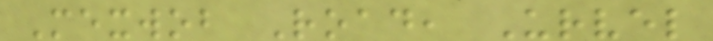Mexwob Road, Urvel
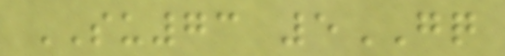SU73 5GQ
